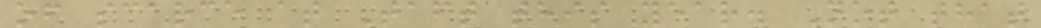of scarce at Taft this year. Not that
